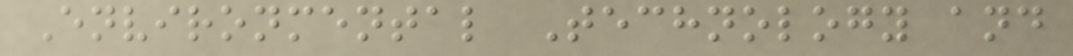Environmental Technology and
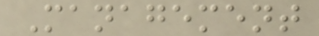Management
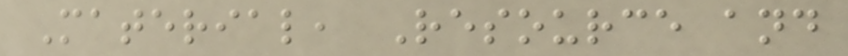Material, Resource and
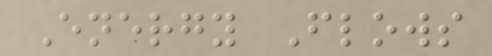Energy Flows
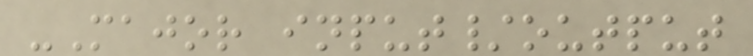-Major input/output
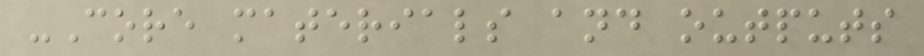-Core materials and outputs
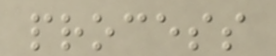process
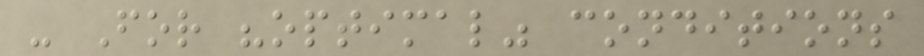- For "optimal" conditions
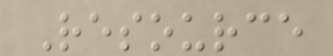Resource
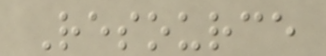Resource
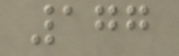177
